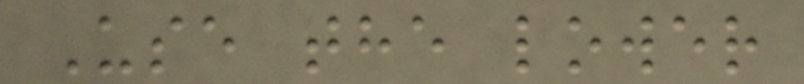Use the lower
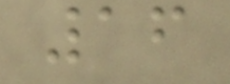16
